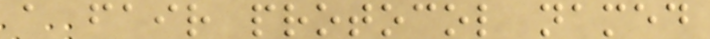a fair protocol named
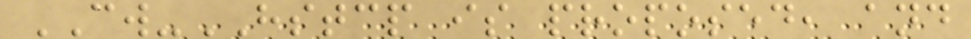CW-HSTCP is proposed, and
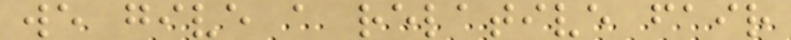we give a relative fair
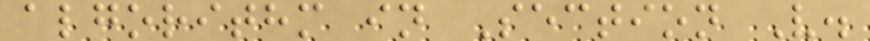algorithm in Section V.
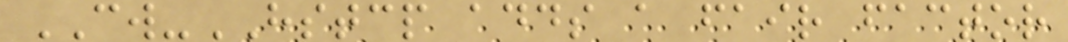CW-HSTCP adds a fair factor
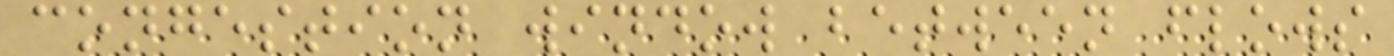congestion window between flows
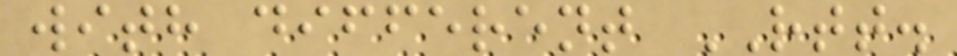with different RTT.
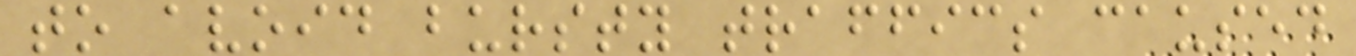to avoid bursty traffics caused
